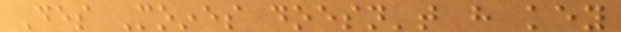Des Moines doesn't have key
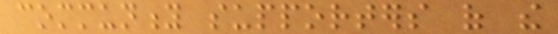community supporters of the
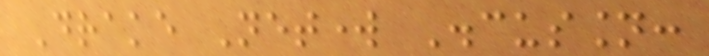Drake Network Discussion:
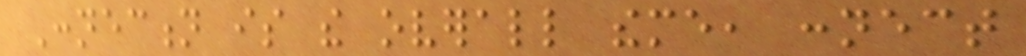Connection is the overall theme, connect
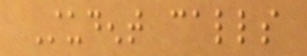Student calls
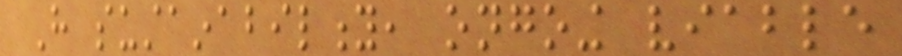Have sustainability, ongoing viable
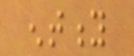entity
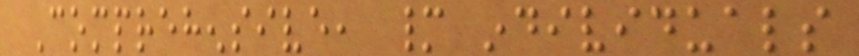Comprehensive, many individuals
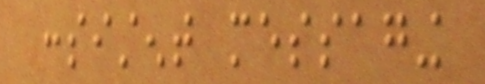consistent messaging
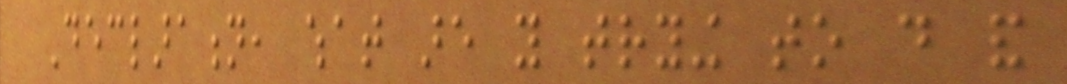Declaration, what are you trying to do and
